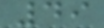49
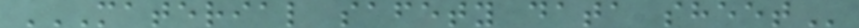MATERIAL SAFETY DATA SHEET
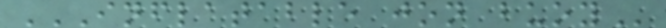INFLATABLE JON BUOY
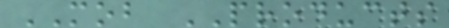MOB PRODUCTS
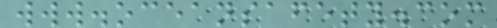www.oceansafety.com
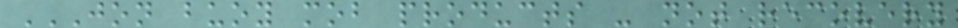JON BUOY MOB PRODUCTS - NOT RECOVERY
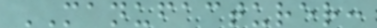MANUFACTURER:
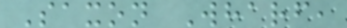Saxon Wharf,
